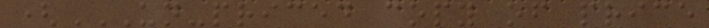(UN-PRICED COPY OF PRICE
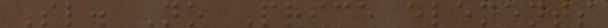Sl. No Price elements
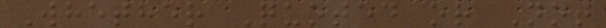Whether Quoted or Not
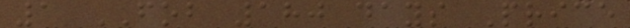1 FOB 180 days Price
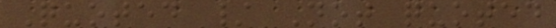Quoted / Not quoted
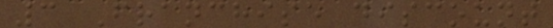3 Franchise discount
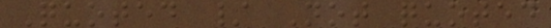Quoted / Not quoted
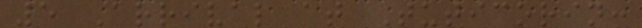5 Arrival at Tuticorin:
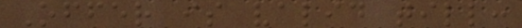Offer is valid till:
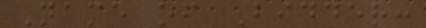Name of Bidder:
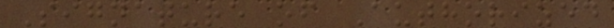Signature of Authorized
